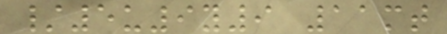/5u9y9 11mt
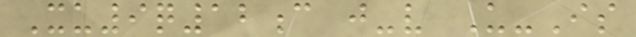Xu9q12c j-v U-Is
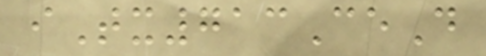iTx713CeD
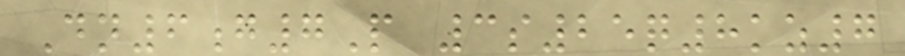Dn6g7P 3s25q8kz7
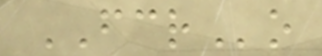FCRo
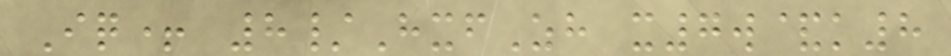Iq+ 8/HxfZh x7w&k8
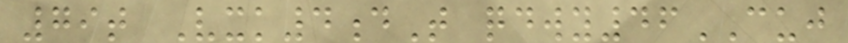79t Vxk4dT qdwy46CUJ
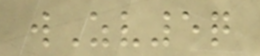wZv5q
